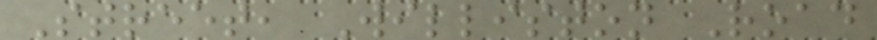Street, Williston Road
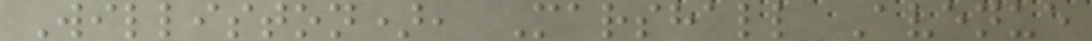Williston), Marshall Avenue
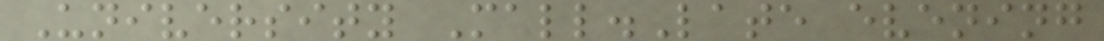University Mall.Late evening
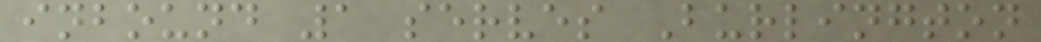inbound 1 serves Burlington
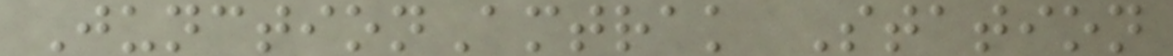JunctionAmtrak Station
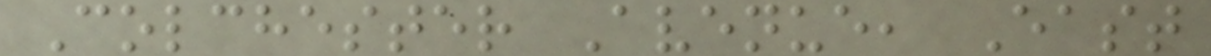Colchester Avenue, East
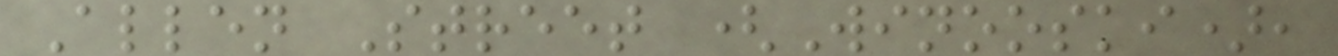Allen Street (Winooski),
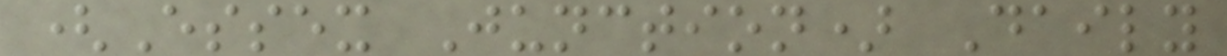(Essex Junction) Daily
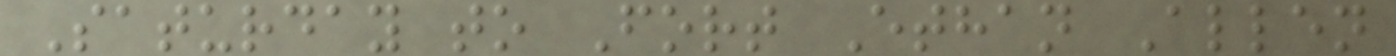Saturday to Fort Ethan Allen
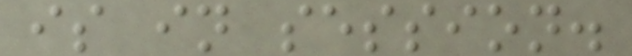is in session.
